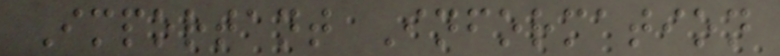Important Information
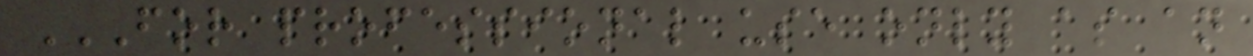FOR PROFESSIONAL USE ONLY AS AN
